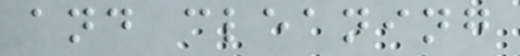and cleaning
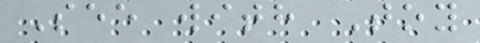See with Toy
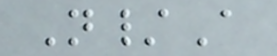N/A
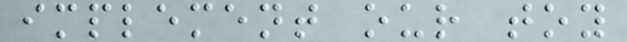implement our toy
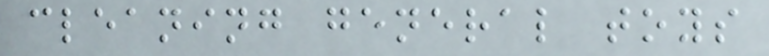cleaning general toys
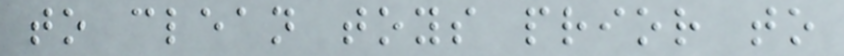to clean toys prior to
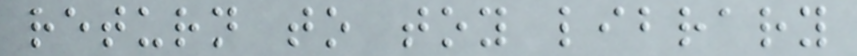return to toy library
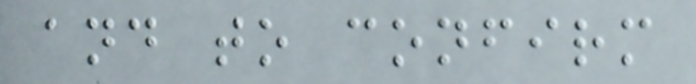and to confirm
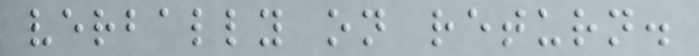verbally on return.
